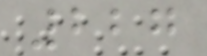227
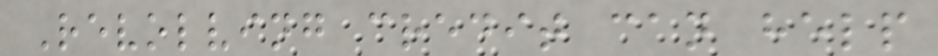Revolving credit can help
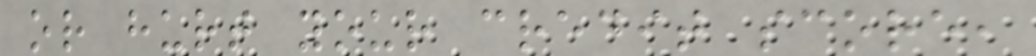or hurt your credit score,
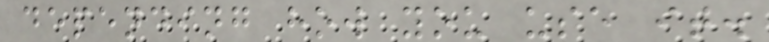depending how you use it.
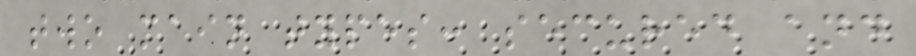two main types: secured and
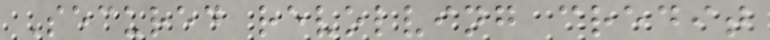Secured revolving credit
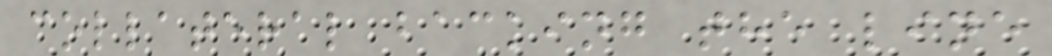collateral backing the line
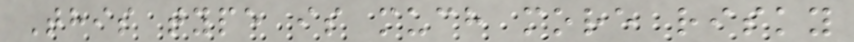This type is much more risky
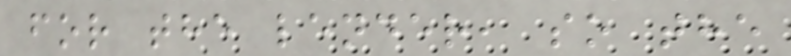for the lender, so the
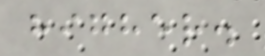higher.
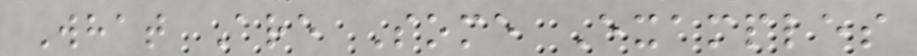What Are Some Examples
